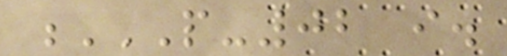P-02 I.
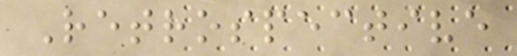Retrospective
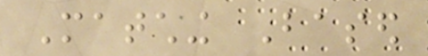Matching Based
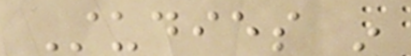Studies in
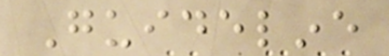Guideline
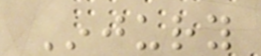Injury
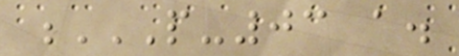P-03 A.
